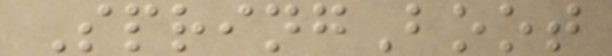SpringBoot
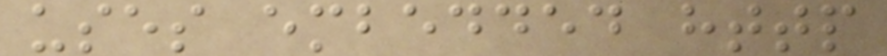uses embedded http
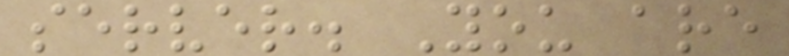server. You are
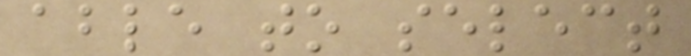able to select
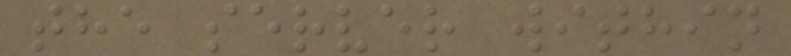the server within
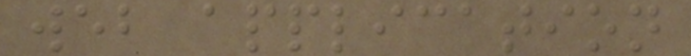web application
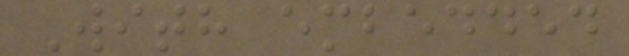With embedded
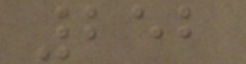252
